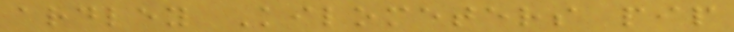ardley Kilometers pip
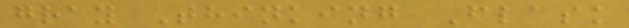gray Thinking Flask
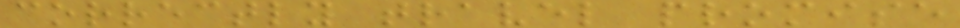correctly travel promise
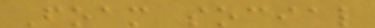Foam social
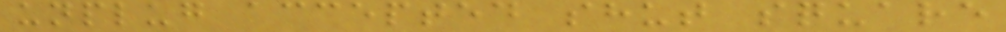unplug accepted shut square
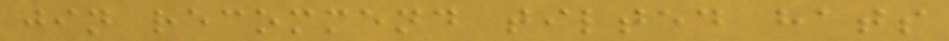jin recommend tilted hats
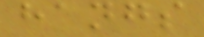hangs
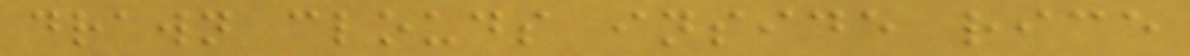drawn clouds inside rice
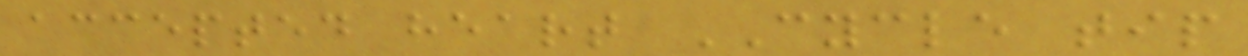accepted heart CYCLE tip
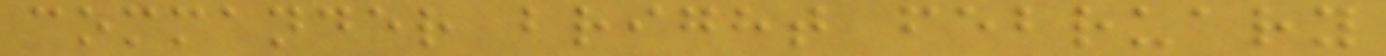commander bright february
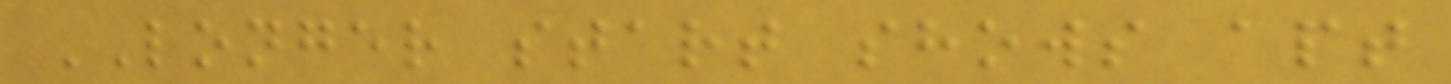LONGER start shows apt
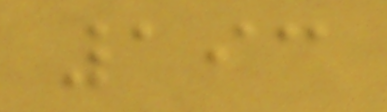193
